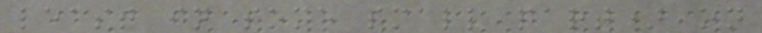least in some small part) on
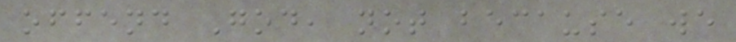offend God, not because we
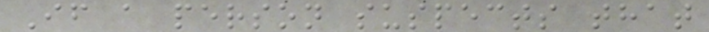If a person suspects that
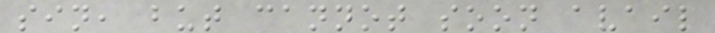sin, but cannot soon avail
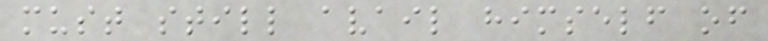must still avail himself of
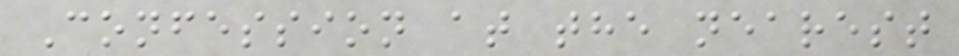Confession at the nearest
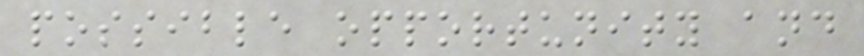possible opportunity and
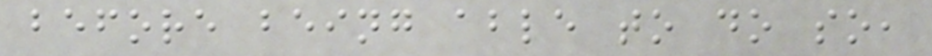before being able to do so,
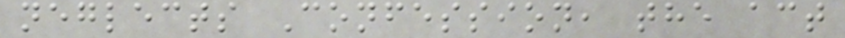neglects Confession, the act
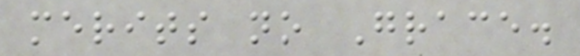merits no Grace.
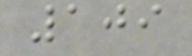109
